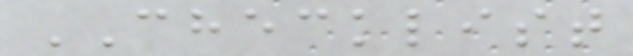CHECKLIST
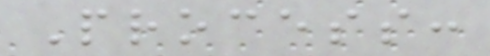Process:
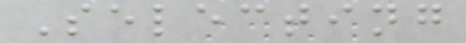Selecting
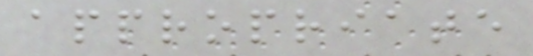appropriate
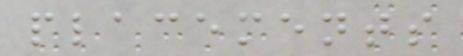placements
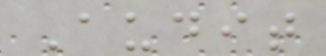Audit
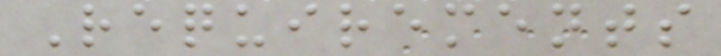Requirements
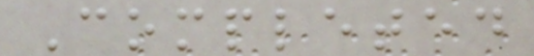Completed
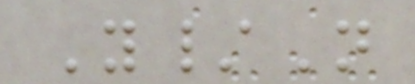Y/N
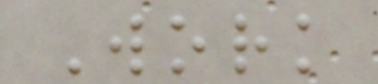Work
